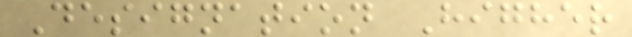Designation Higher
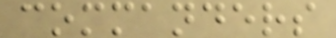commanders
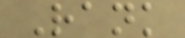Rank
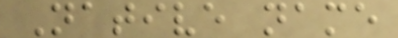Native name
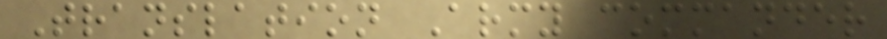Translation Army commander
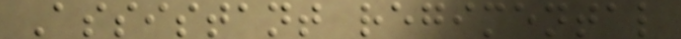Assistant regimental
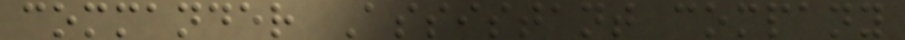commander Assistant company
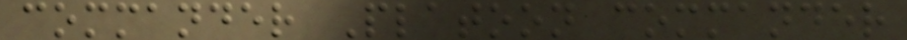commander Platoon commander
